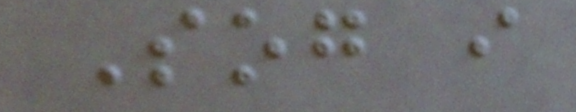Sog i
